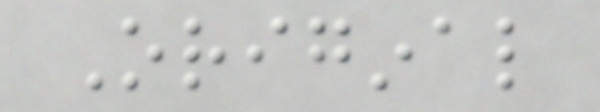Original
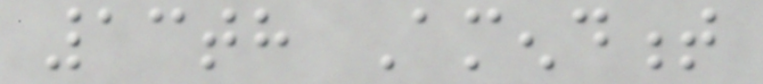13th Amendment
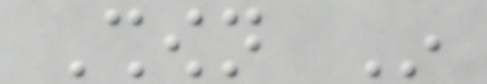Shown In
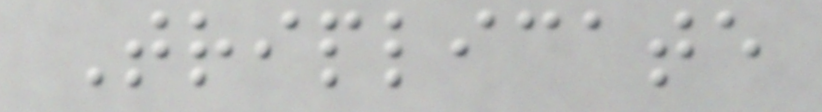Triplicate
